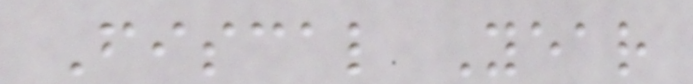Fiscal Year
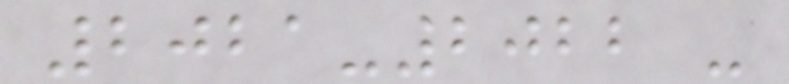2021-2022 -
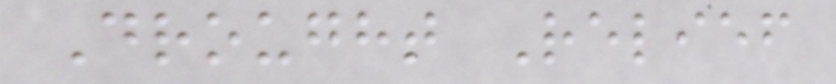Drought Relief
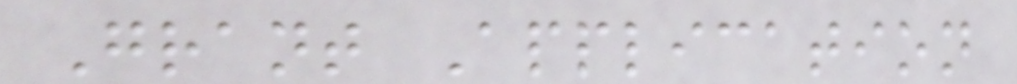Grant Application
